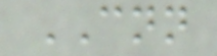CNN
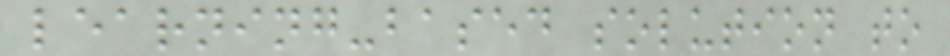learning-based solution to
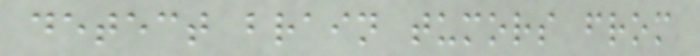detect brain tumors from
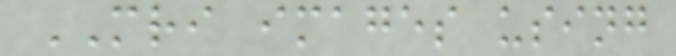MRI images using
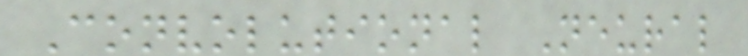Convolutional Neural
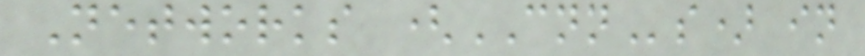Networks (CNNs) in
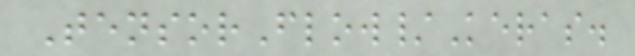TensorFlow/Keras.
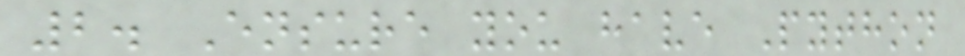2. Ensure you have Python
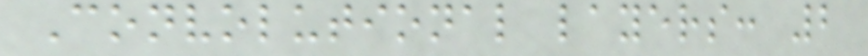Convolutional layers: 2
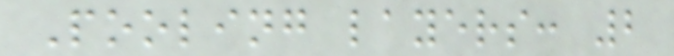Pooling layers: 2
